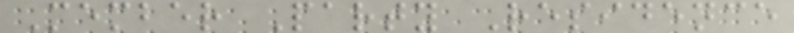Member Party Residence
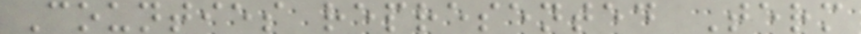Counties represented Term
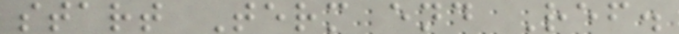start Term end Ref.
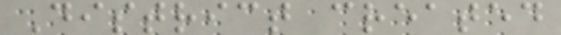District created
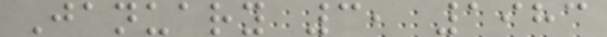January 3, 1983
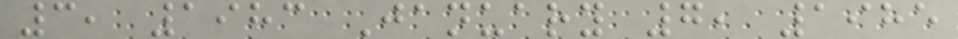3, 1983 January 7, 1985
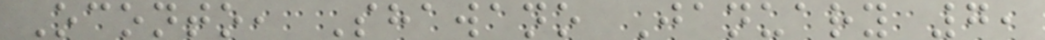Oconto, Shawano January 7,
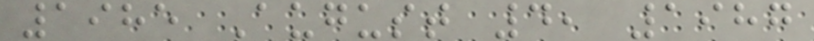1985 August 4, 1987
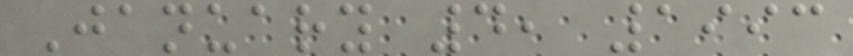January 4, 1993
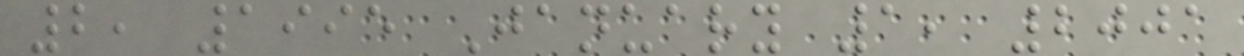2, 1995 January 1, 2001
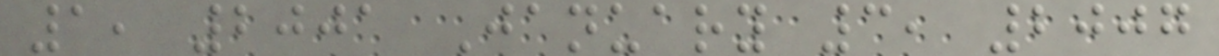1, 2001 January 3, 2007
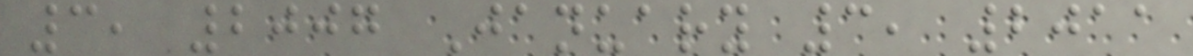3, 2007 January 3, 2011
